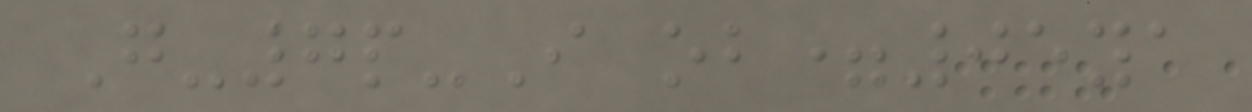G-7p-I ob=05ya
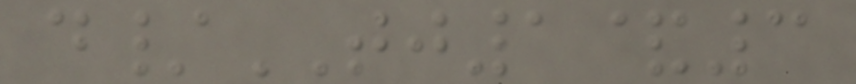d/TJ1&3
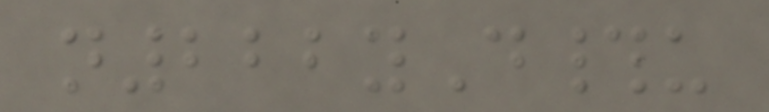n222yD#u
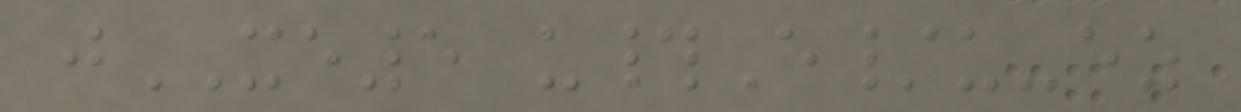jXE5 u#E/u-ez
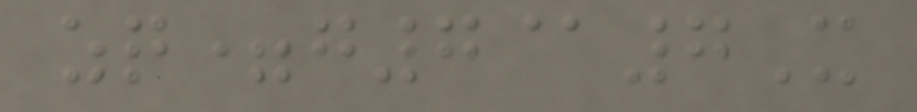zq=g7@7X
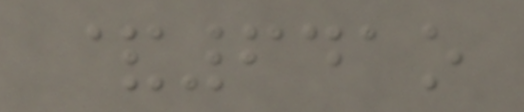&641o
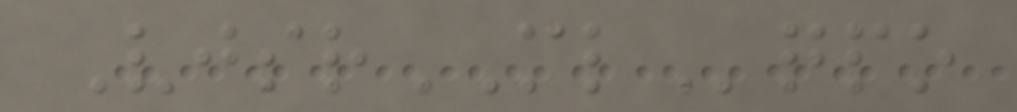VjsrMLqpo
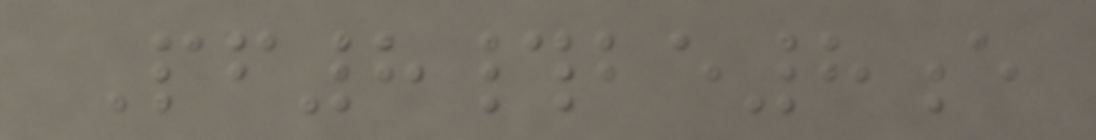Pf8#be8e
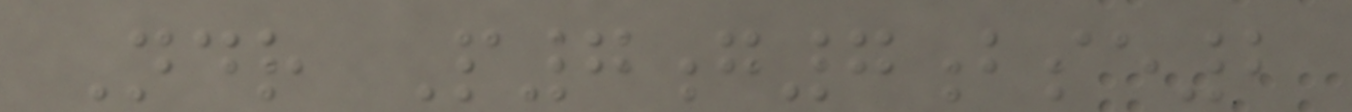Ndr P7g7bse2
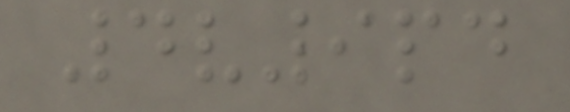4v9pd
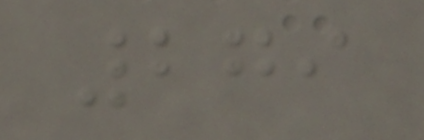279
